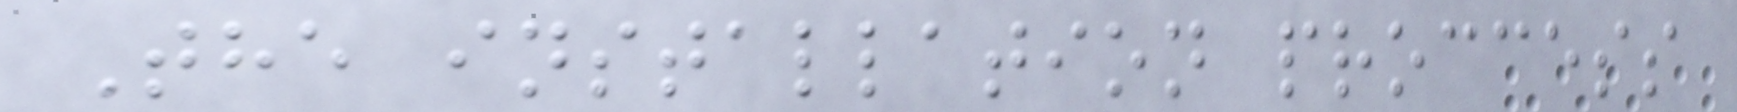The installation proccess
